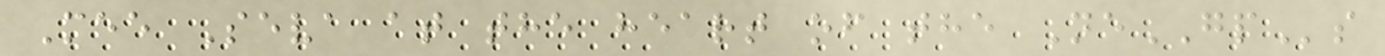Mee Seva at the heart of the NeGPs
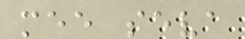mee seva
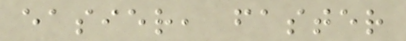easier, faster
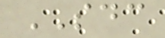SDC
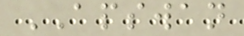APSWAN
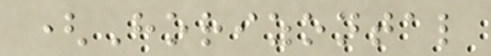(Horizontal
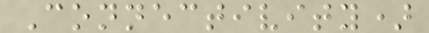Connectivity)
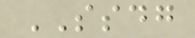SSDG
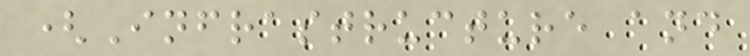(Infrastructure and
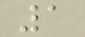1
